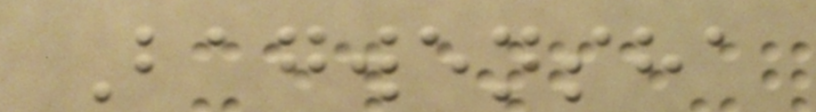Bagwensha
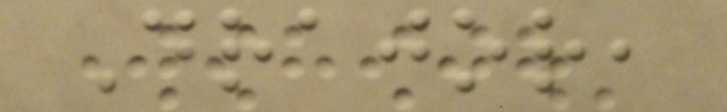Drajor,
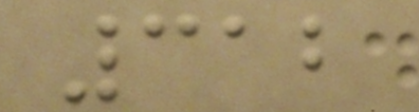312
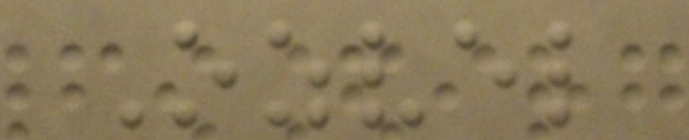Ozvel
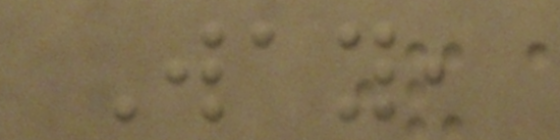Way,
